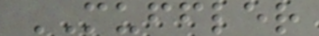MUFFLER
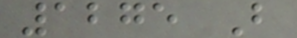1275 B
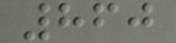860
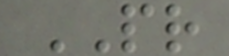PR
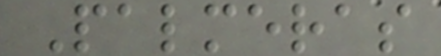Palmeras
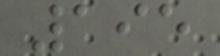195
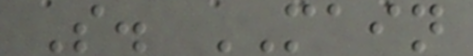S. MAIN
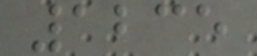1235
